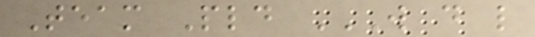Team Pld W D L
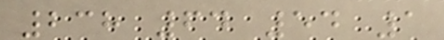238 64 54 1
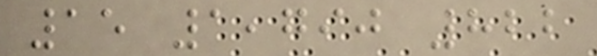15 1,790 822
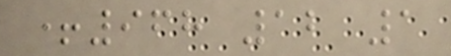+968 12 1
